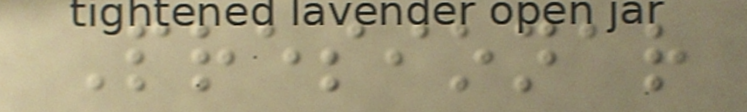Presionar
